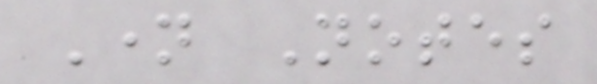Name Notes
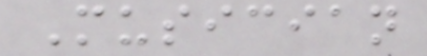Musician
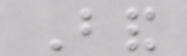Band
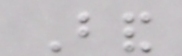Band
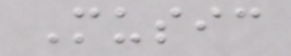Music
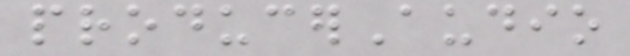producerAudio
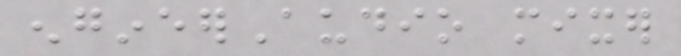engineerAudio mixer
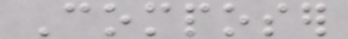Composer
